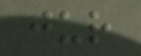jur
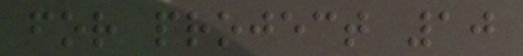for project 10
